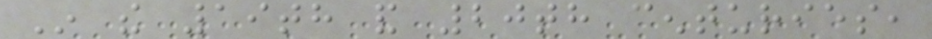In the 19th and 20th centuries,
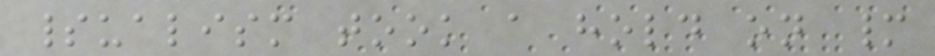spiritualism took a hold on many
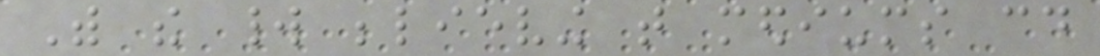With the world believing that mediums could
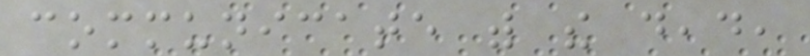communicate with the dead,
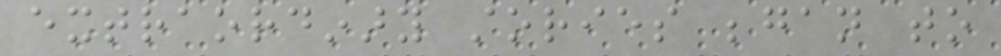extraordinary stories began to
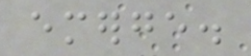emerge.
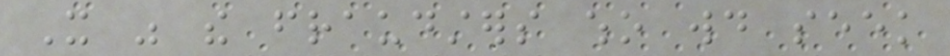It was the fraudsters who would seek
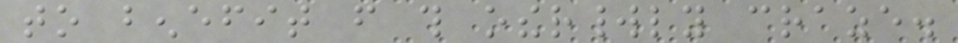to benefit from this otherworldly craze.
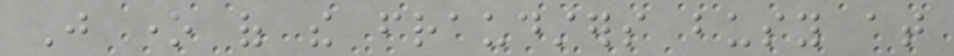Just one of the fraudsters busy at
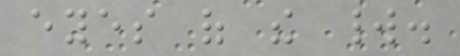eyes of the world.
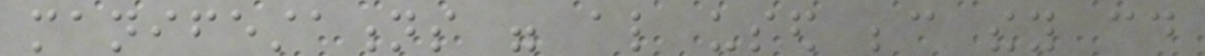manifestations were also used because they could
